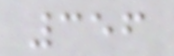356
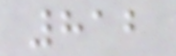812
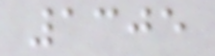1305
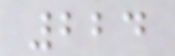224
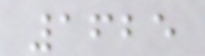1625
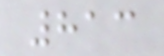813
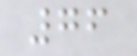76
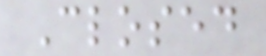Closed
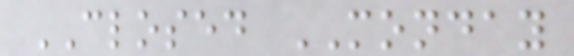CLOSED MONDAY
